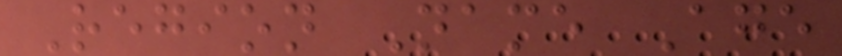Region Name Age
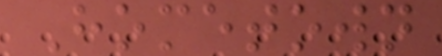Hometown
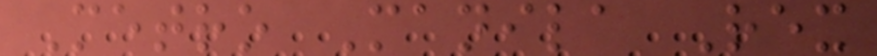Metro Manila Rex
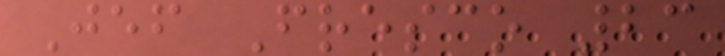Jef Fresco 23
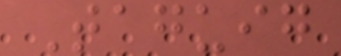Taguig
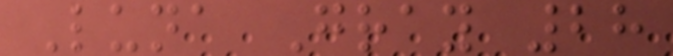Luna Gray 28
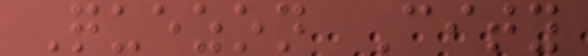Quezon City
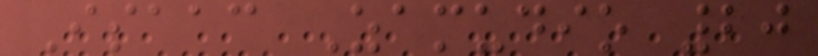Isaac Zamudio 20
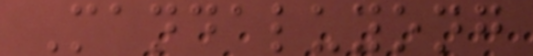Mandaluyong
